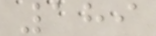189
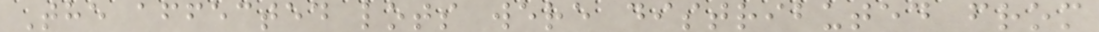The affected lots were distributed from
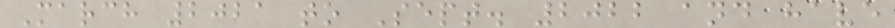March 2021 to Sept. 2022 and have
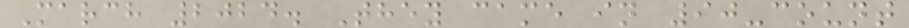March 2024. They came in 90-count
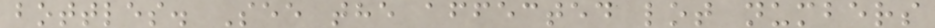bottles. See the affected lot numbers
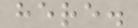here.
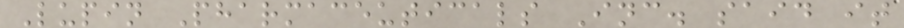Lupin Pharmaceuticals Inc. said it
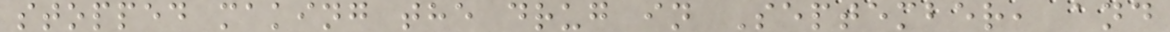stopped making the drug in September, and
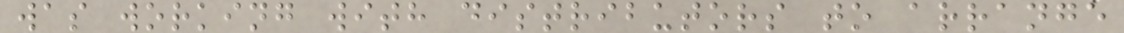was working with distributors to arrange
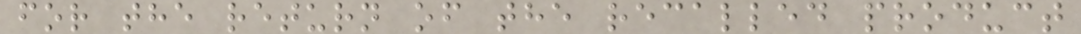for the return of the recalled product
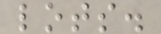lots.
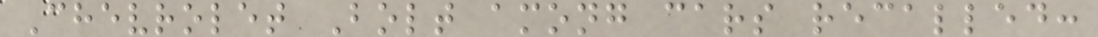Chevrolet Bolt among cars recalled:
